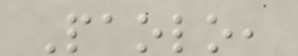Paolo,
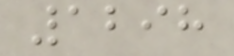1298
